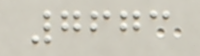7673
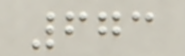673
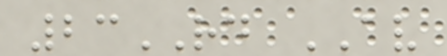23RD AV
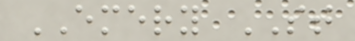EMERY ST
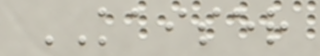KAISER
